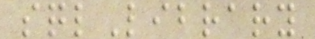sqlLibrary
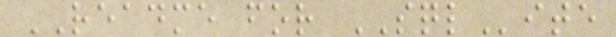README for SQLite
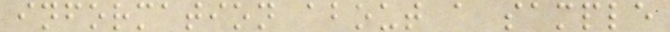information about a sample
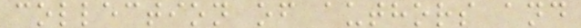collection of authors and
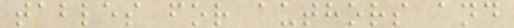tables for authors and
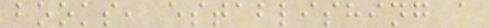books, establishing a
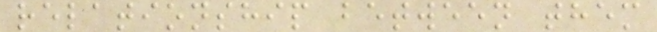relationship between them
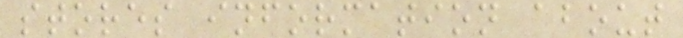stores information about
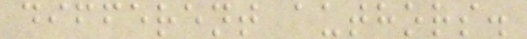different authors.
